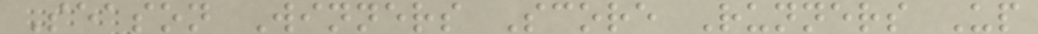Season Winners Score Runners Up
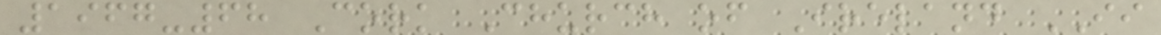1967-68 Cork Church of Ireland II
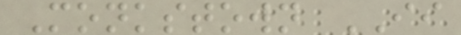Monkstown II
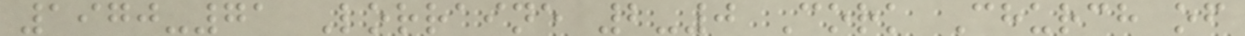1970-71 Lorraine 2-0 Cork Church of
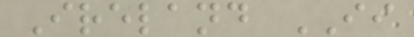Ireland II
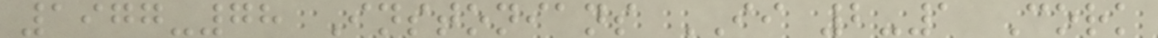1977-78 Instonians II 2-1 Cork
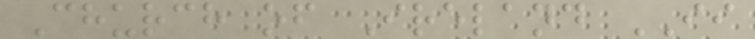Church of Ireland II
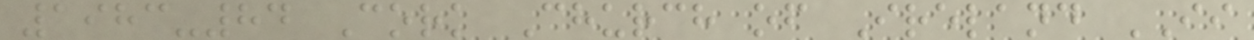1983-84 Cork Church of Ireland II
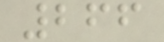266
